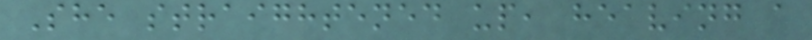She straightened up, heaving a
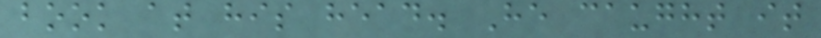book at his head. He caught it
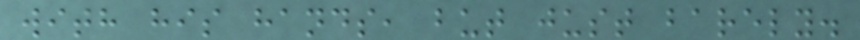with his hands, but just barely.
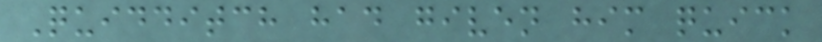Quidditch had given him quick
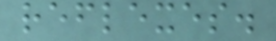reflexes.
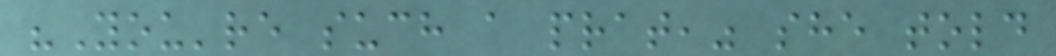"You're such a prat," she told
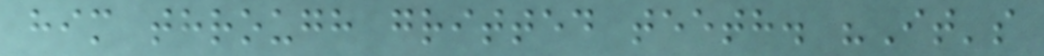him through gritted teeth. "It's
